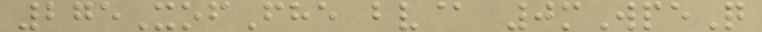275XofFhe bv@ 0mWpeQ
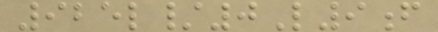925l/0L9f
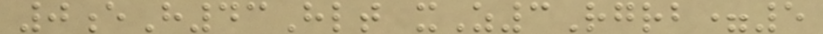0eH43Hlt xZ3Rgrb=5
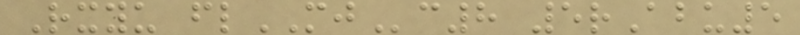Rxyu flMJc8 5rAbu5
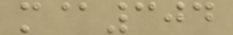m@304
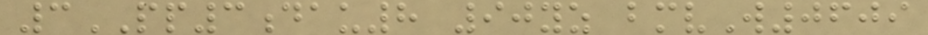3PP3dau8 90yz bmvW0609
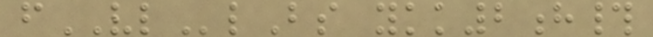fVLlBs ykk2h#
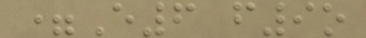=E6 f9o
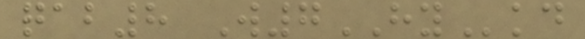qab8 W7HYkd
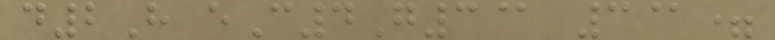d2H eC4G3@ 3@=
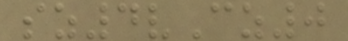sz4vCz0
